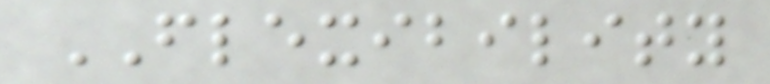FLEXIBILITY
